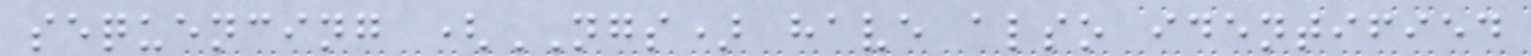sequencing (NGS) have also identified
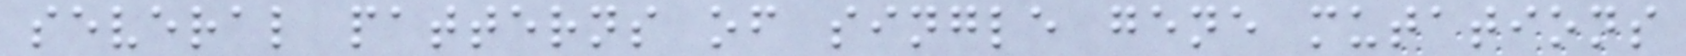several patterns of single gene mutations
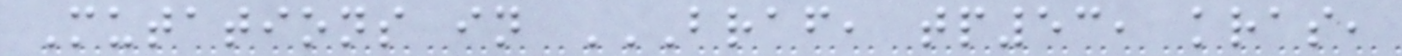Mutations in BRAF, TP53, KRAS,
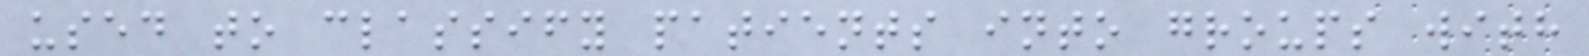used to classify patients into groups with
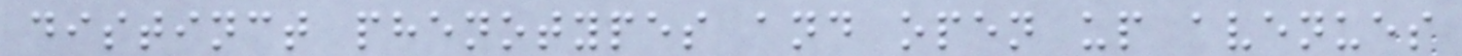distinct phenotypes and open up avenues
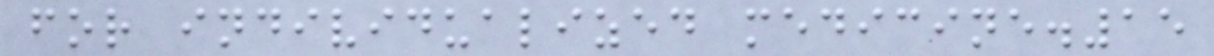for individualized medicine.15
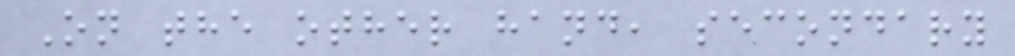On the other hand, secondary
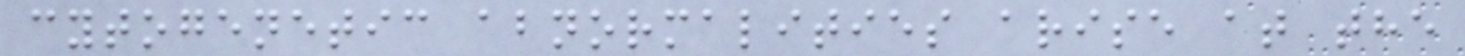cytogenetic abnormalities arise at the
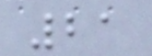21
